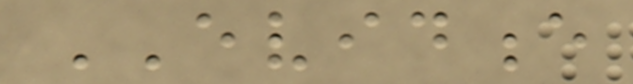EVIDENCE
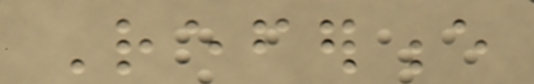Reference
